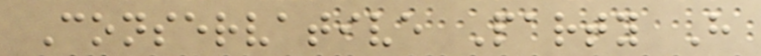Conservative Party H
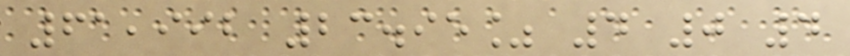61,992 23.95% 4 0 4
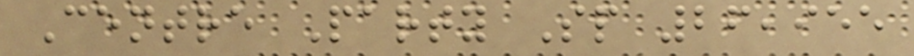Centre Party Sp 26,955
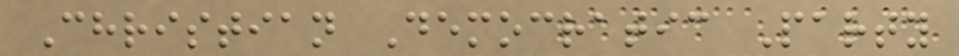Christian Democratic Party
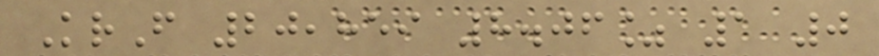KrF 20,859 8.06% 1 0
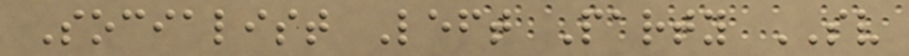Socialist Left Party SV
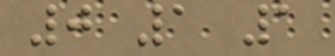0 1 1
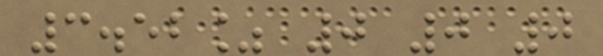3.52% 0 0 0
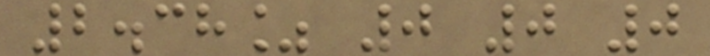2.38% 0 0 0
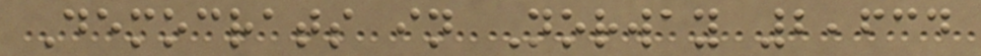Democrats in Norway 2,634
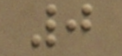0
